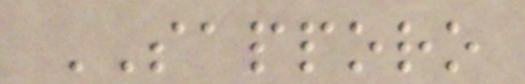SAPPORO
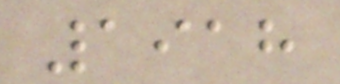1918
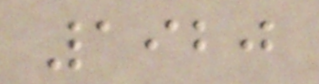1920
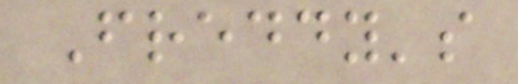Freddy's
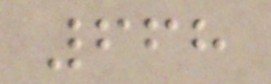668
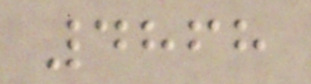4868
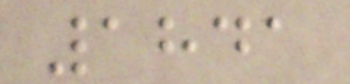1841
